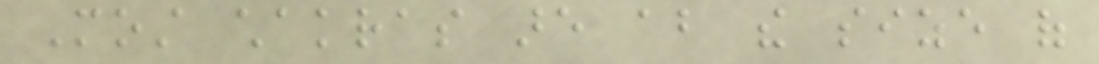Most chakras are about the size of
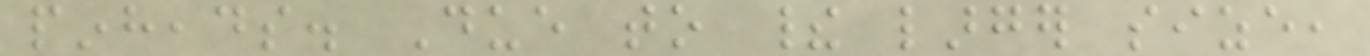pinheads. Due to their larger size,
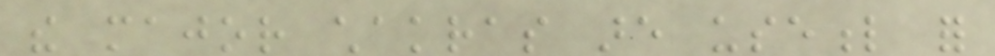the major chakras are useful for
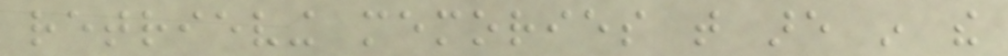retrieving memories that are in the
